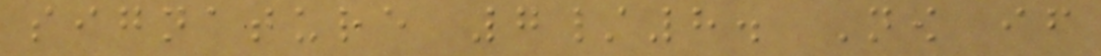signature 7/8. Now if
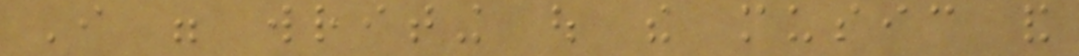I were writing out the music and
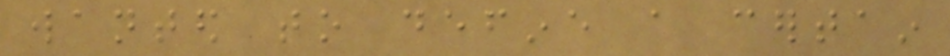wanted to define a certain
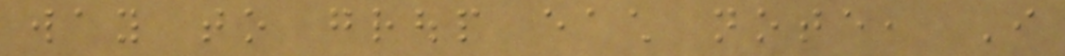way to group each note, I
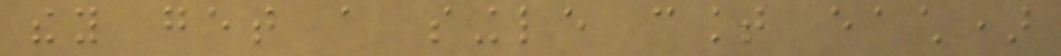they get a single count each)
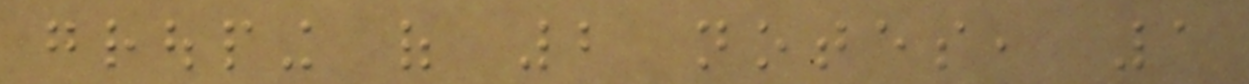grouping of 2 notes, 1
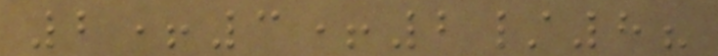2+3+2/8?
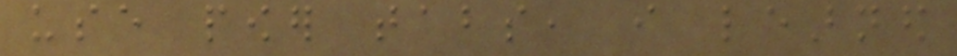use power tabs, i learned
